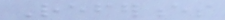References
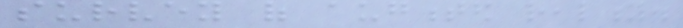survey of augmented reality.
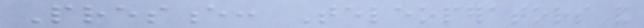Presence: Teleoperators and
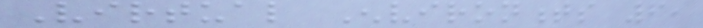Virtual Environments 6,
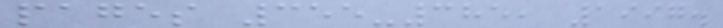pages 355-385, 1997.
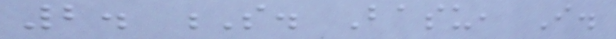2. S. Basu, I.
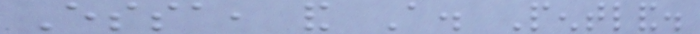Essa, and A. Pentland.
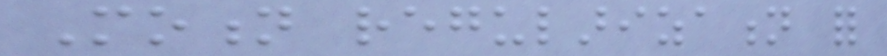Motion regularization for
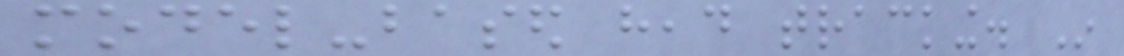model-based head tracking. In
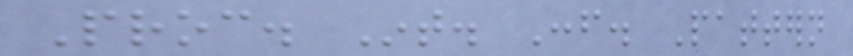Proc. Int. Conf. Pattern
